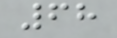68
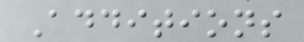Additions
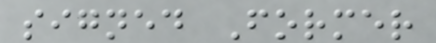signed Former
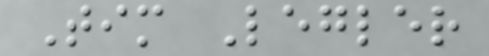Tim Legler
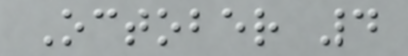October 4
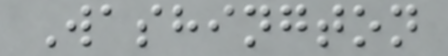Washington
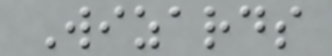Wizards
